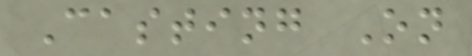Casting On
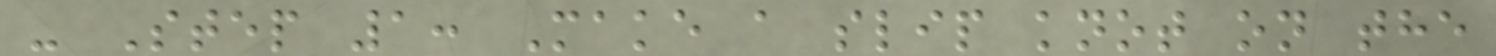- Step 1: Make a slip knot on the
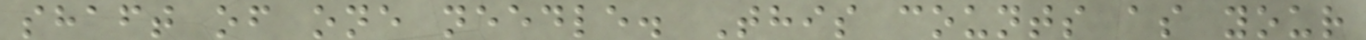shaft of one needle. This counts as your
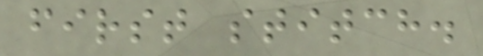first stitch.
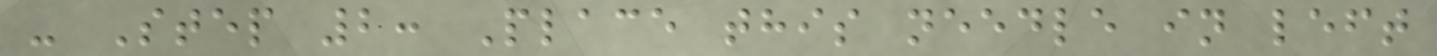- Step 2: Place this needle in left
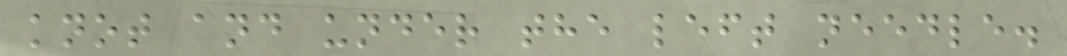knot and under the left needle.
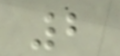2
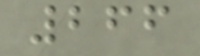266
